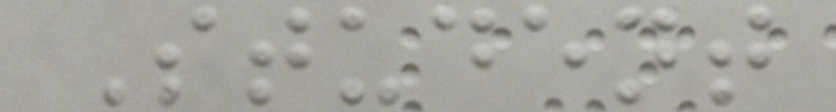Student
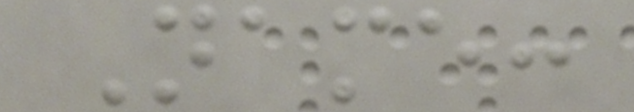Name:
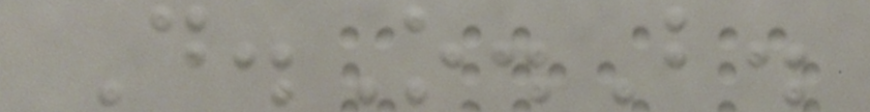D.O.B.
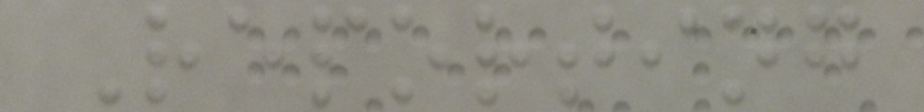Reporting
